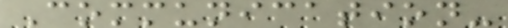Communication-
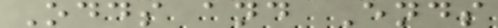Odds and Ends
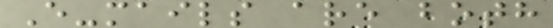E-mails are both
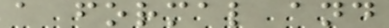a formal and
